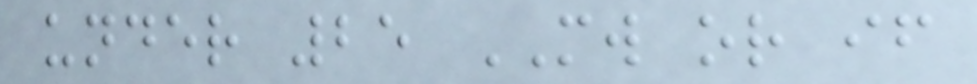under 25 MW or if
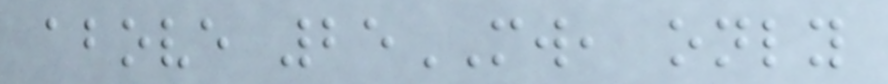above 25MW, only
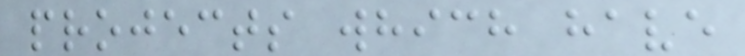projects which have
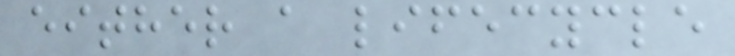either a lifecycle
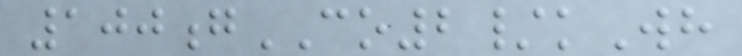100gCO2/kWh
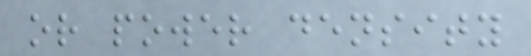or power density
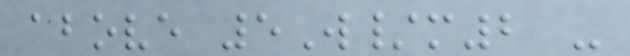above 5W/m2 -
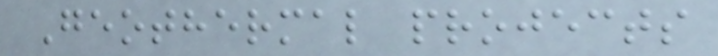Geothermal projects
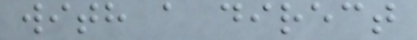with a direct
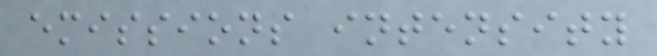emissions intensity
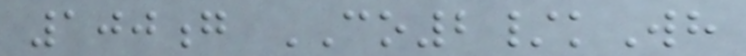100g CO2/kWh
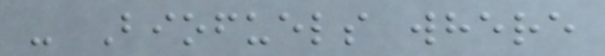- Biofuels where
